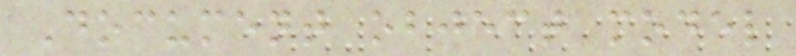Document object model
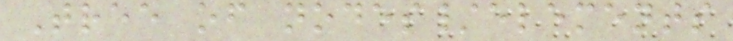Tree of nodes/elements
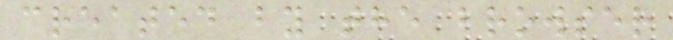created by the browser
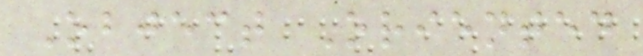Object Oriented
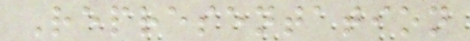Representation
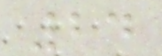24
